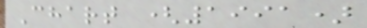Chart (1991)
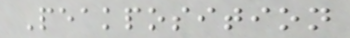Peakposition
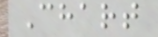Chart
